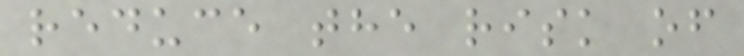reduce the risk of
